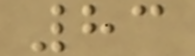83
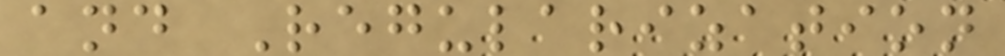and Regularization
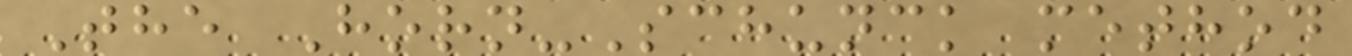The Horn-Schunck method
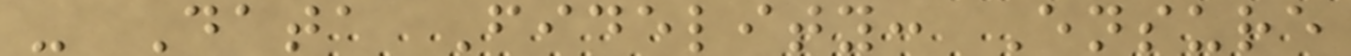- Data Fidelity: Ensure
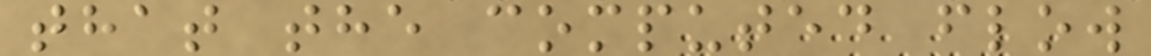that the computed flow
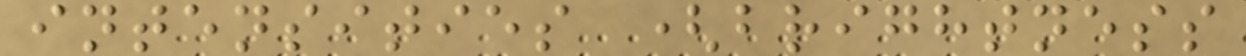intensities (brightness
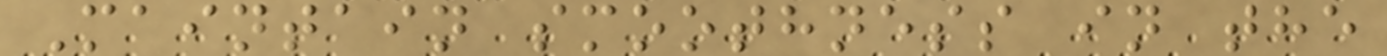Maintain smoothness in the
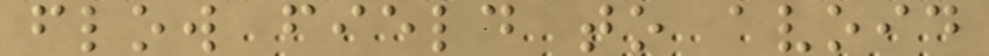flow field to avoid
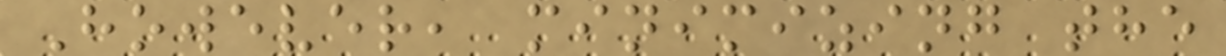However, minimizing the
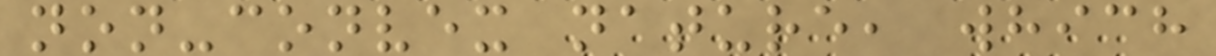non-convex nature, which
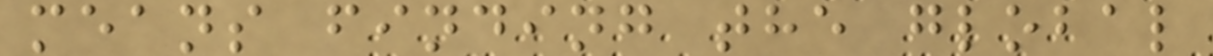means finding the global
